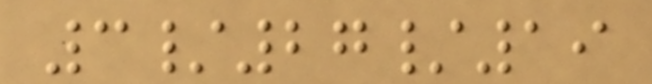3/27/19
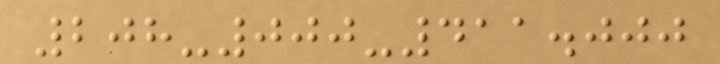208-000-411.000
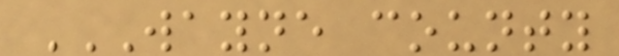WAYNE COUNTY
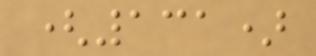(131)
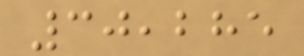30,285
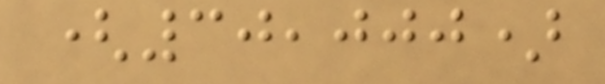(30,000)
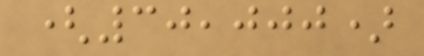(30,000)
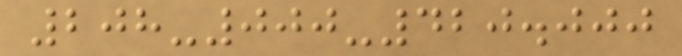208-000-420.000
